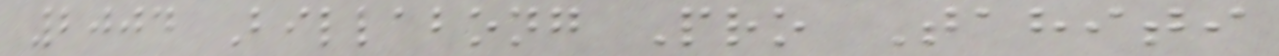2004 Billabong Pro Tahiti
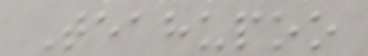Teahupoo
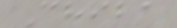Chiba
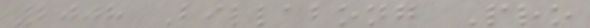2008 Billabong Pro
